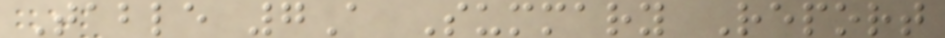Table 7A Summary Report
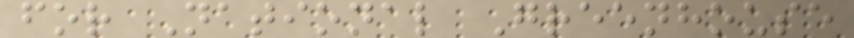for National Greenhouse
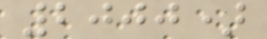2000)
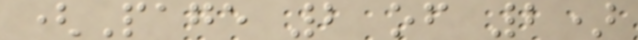(Page 2 of 2)
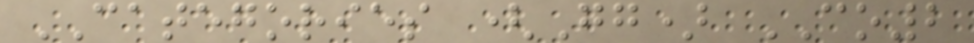CATEGORIES (Gg) CO2
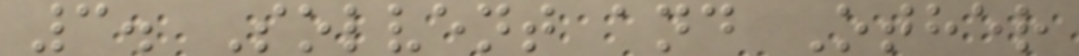3. Solvent and Other
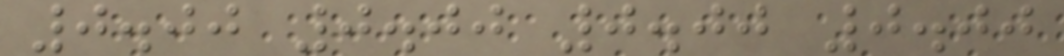0.00 0.00 0.00 0.00
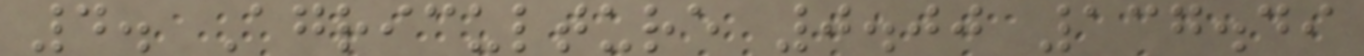4. Agriculture 0.00 137.49
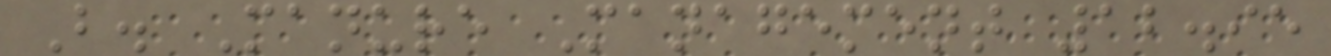B. Manure Management 12.95
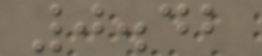0.42
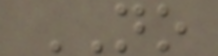NO
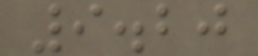9.20
